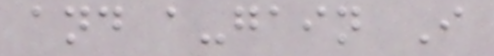and a-gain I
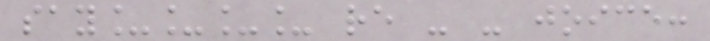say____ re - - joice:
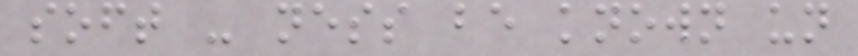soft - ness be known un
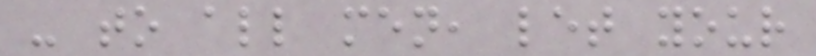- to all men, let your
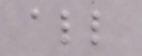all
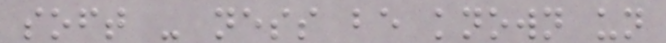soft - ness be known un
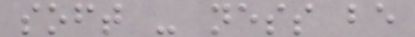soft - ness be
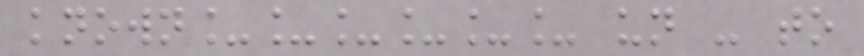known______ un - to
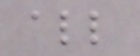all
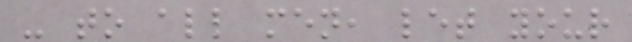- to all men, let your
